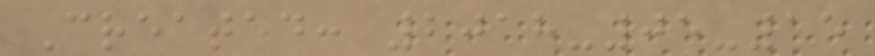Created: 2018-05-15
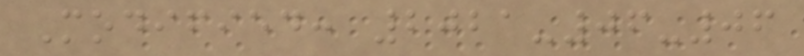Modified: 2021-06-06
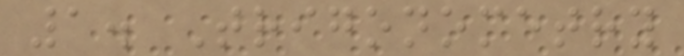1. Trigonometry
